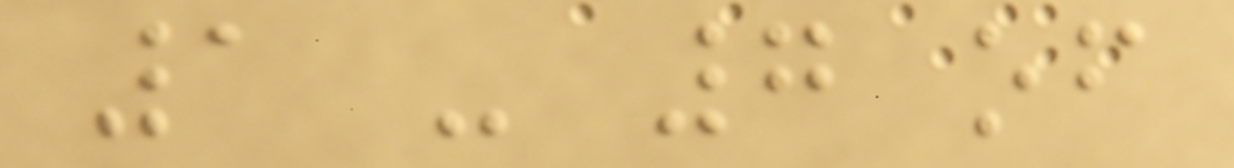1 - 7 of
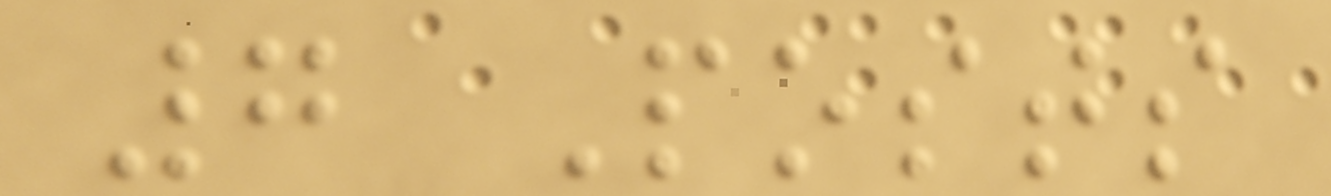7 Posts
